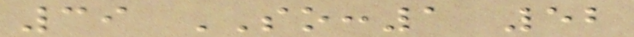39 SO:1 52
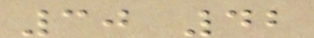30 42
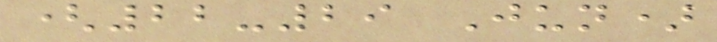(22-29 Jun)
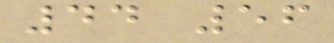44 56
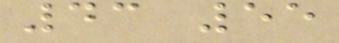43 55
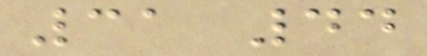31 44
